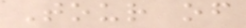Tour of
